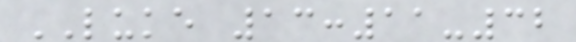LUKE 13:11-32
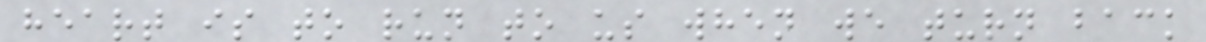heart is to run to us when we turn back
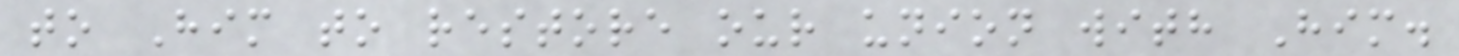to Him to restore our union with Him.
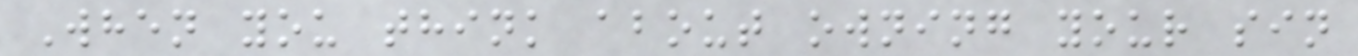When you think about owning your sin
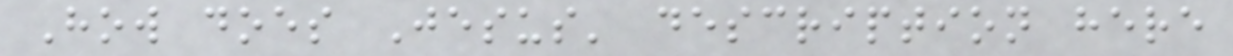How does Jesus' description here
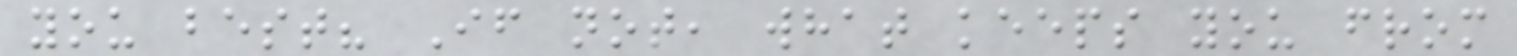you best? If not, what keeps you from
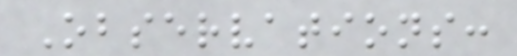Observations:
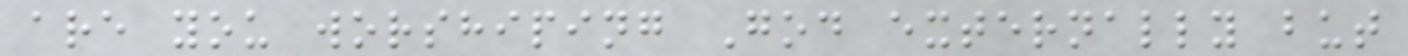are you worshiping God externally but
